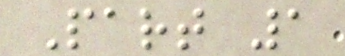Part 1
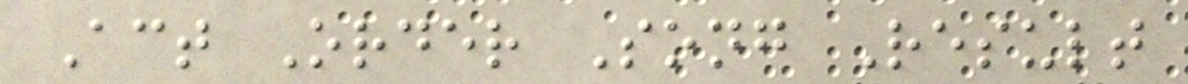Act Order Song Result
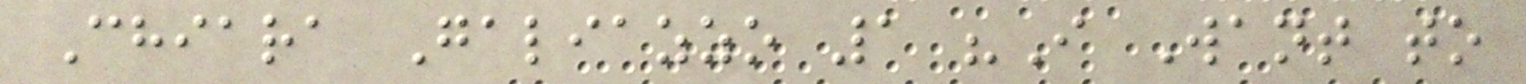Chiara Galiazzo 1 "I Want to
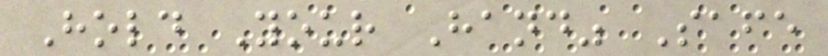Hold Your Hand" Safe
